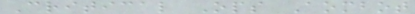Critical Ops Aombot
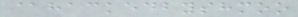@hackedbyshmoo
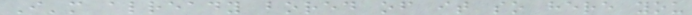I'm already bored of it so here you
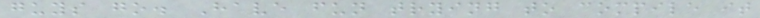guys go. Have fun trying to compile it
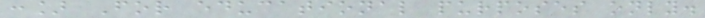:] For educational purposes only.
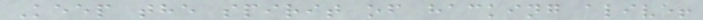Keep the spirit of hacking alive!
